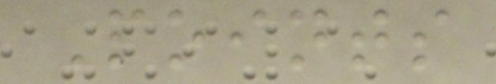Points
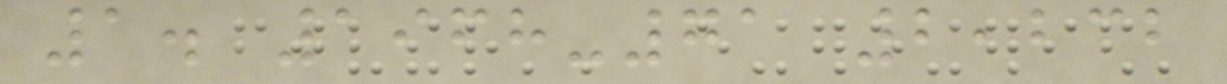1. 1968-71 2,232
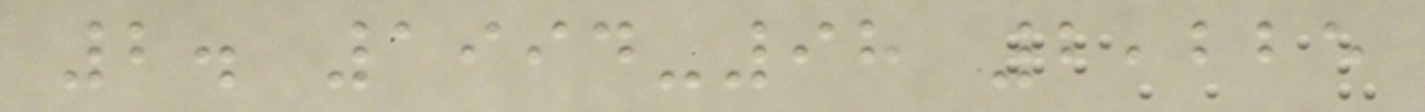2. 1994-98 2,225
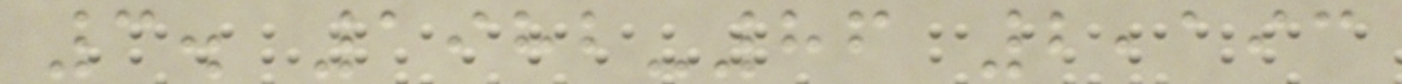3. 1982-86 2,193
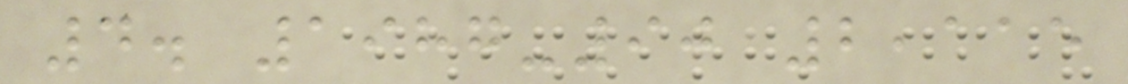4. 1987-90 2,115
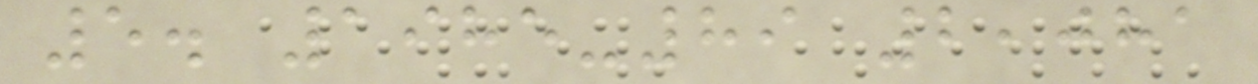5. 1985-89 2,081
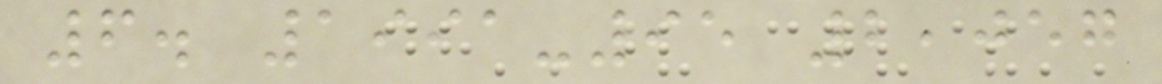6. 1991-95 2,057
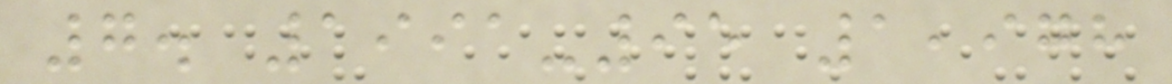7. 1991-95 1,978
